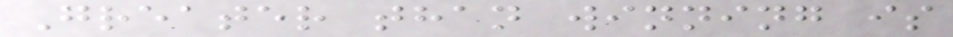Greater than winning is
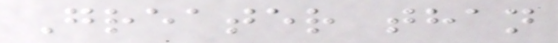Greater than
